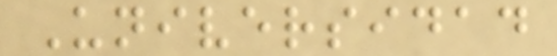Universidad
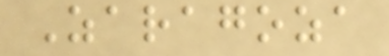Zaragoza
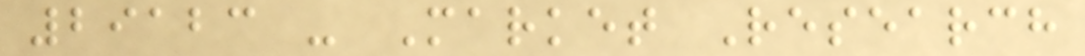29123 - Market Research
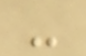-
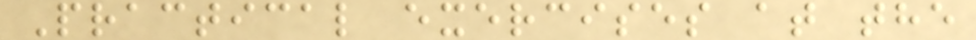Practical exercises at the
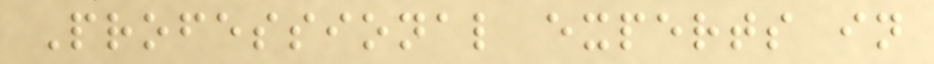Professional experts in
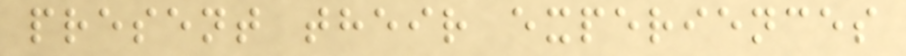present their experiences
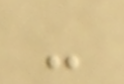-
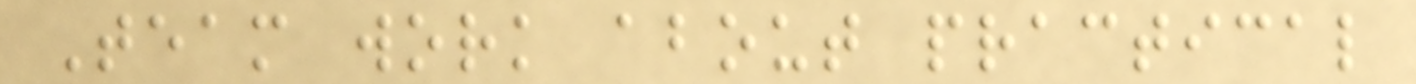Team work about practical
